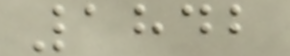1842
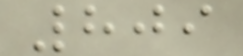809
